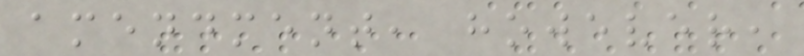amendment, however,
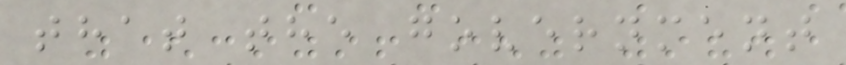that the government
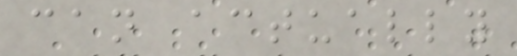can actually
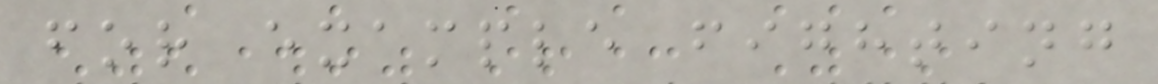for example fighting
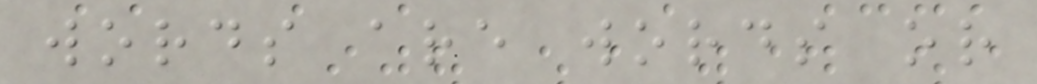words are words or
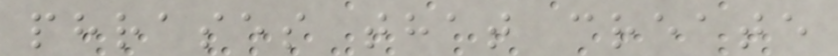phrases that create
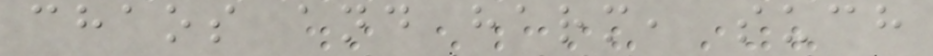chaos and harm, such
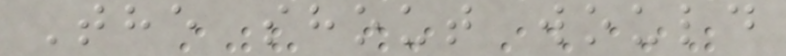The shout would
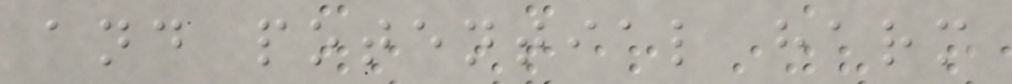and potential harm
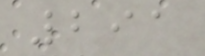291
